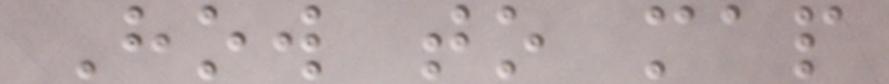How to map
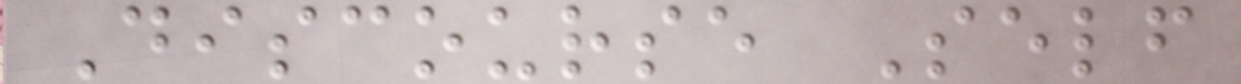Discourse Self
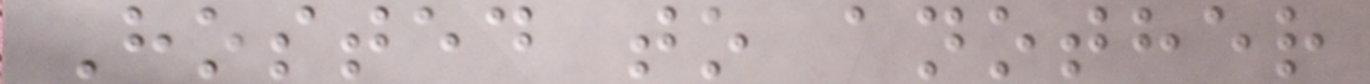Hosted to another
